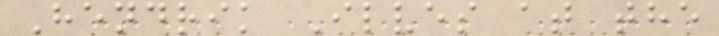Hendrik Ilves at the
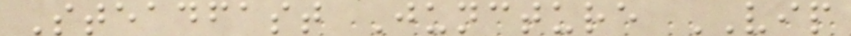Steadfast Juncture VIP
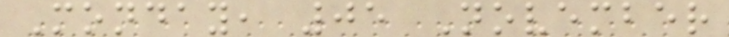Monday, 05 November
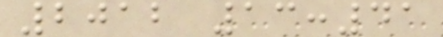2012 13:41
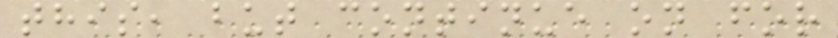this, but continue on for
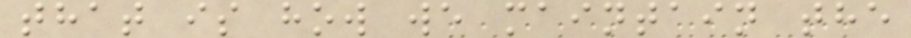that is how we maintain the
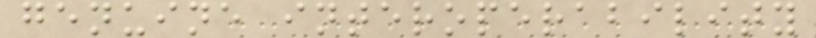genuine interoperability
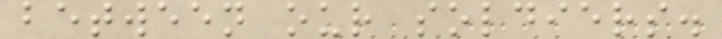between our soldiers.
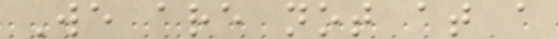We are not at a
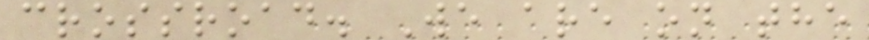crossroad. We are on the
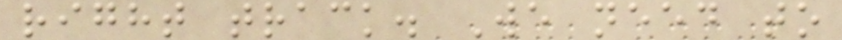right track. We need to
